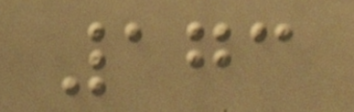173
